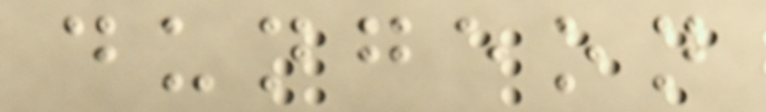dungeon
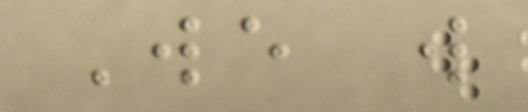We will
